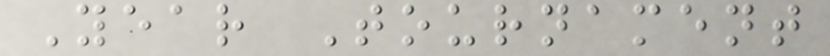Year Tournament
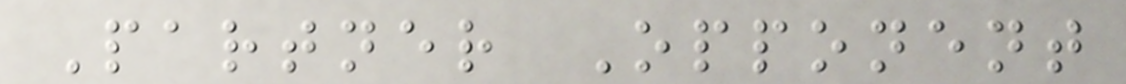Partner Opponent
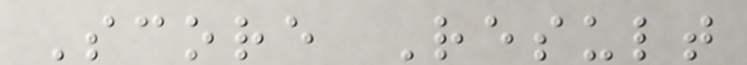Score Result
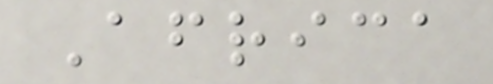Africa
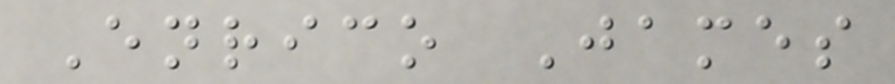Enrico James
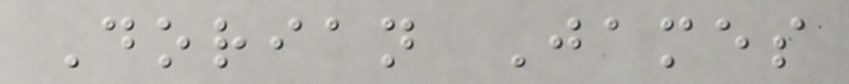Dorian James
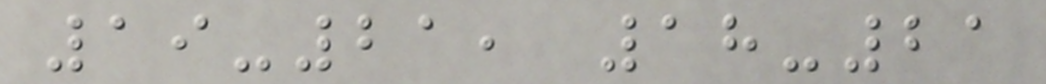19-21, 18-21
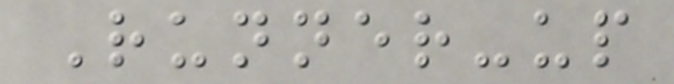Runner-up
